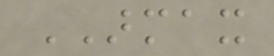ARMAX
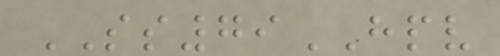SS79HPV
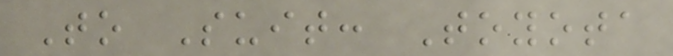To Suit: Toyota
